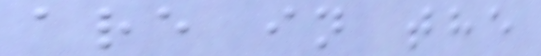are in the
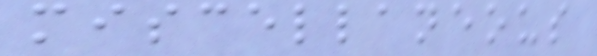miscellaneous
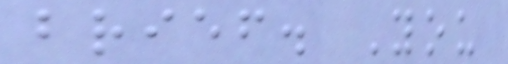brief. You
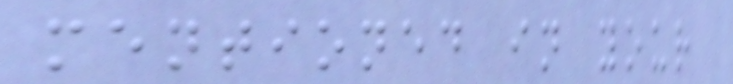mentioned in your
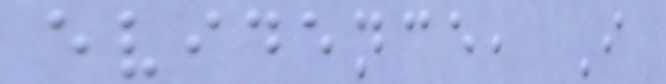evidence, I
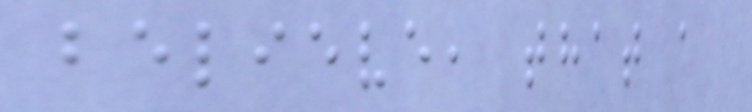believe, that a
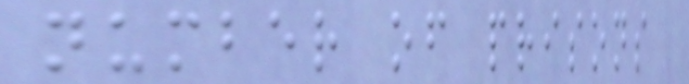number of prisons
